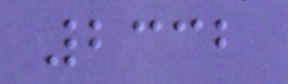2332
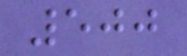500
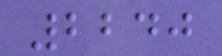2240
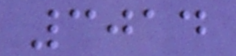3014
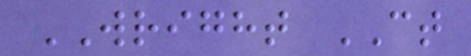WRIGHT CT
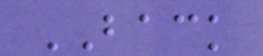BACK
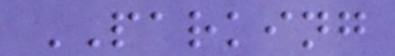PARKING
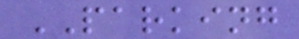PARKING
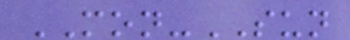MON-SUN
